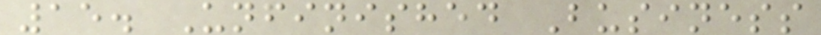15. Unfinished Business
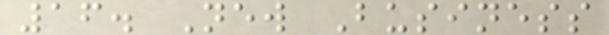16. New Business
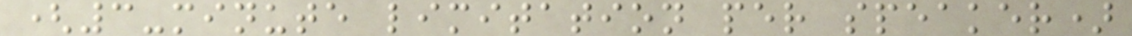(3-minute limitation per speaker)
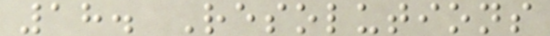18. Resolutions
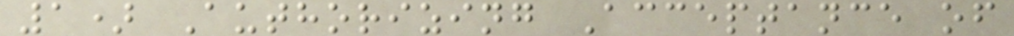1) Authorizing Acceptance of
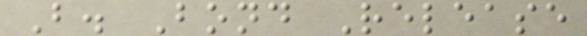B. Bond Release
